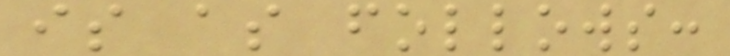is as follows:
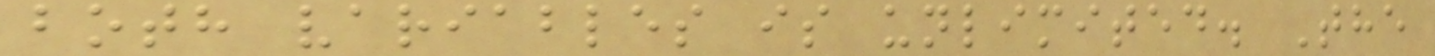both variables is unlimited. The
